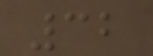32
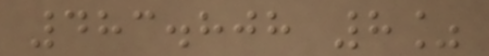483.808 8%
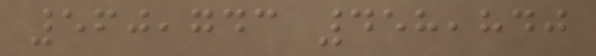560,743 458,840
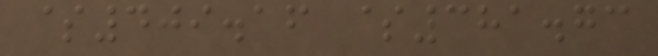$409.16 $381.73
